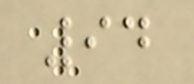94
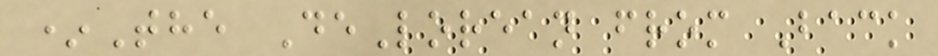*The DeLorean from Back
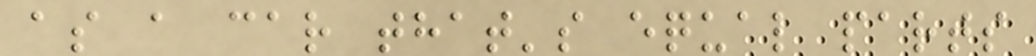as a car that's equal parts
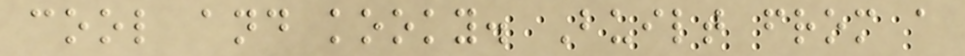cool and kooky. Built from a
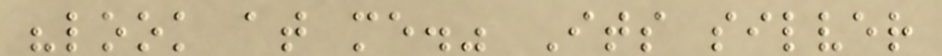"look at me." Its silver
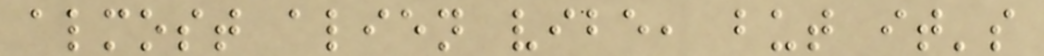almost alien vibe, but it's
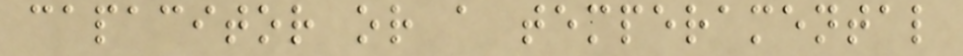capacitor or a temperamental
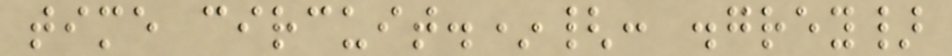time circuit.*{: .grey}
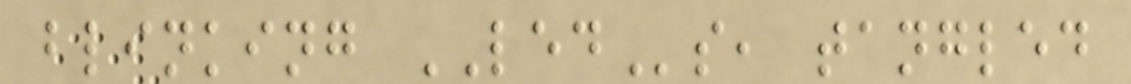blinking LEDs, tangled
